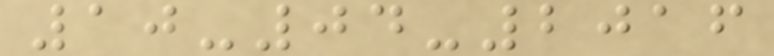10-04-2016
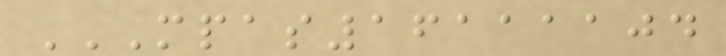MPAS16111104
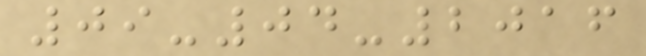09-04-2016
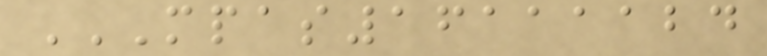MPAS16111124
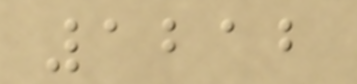1212
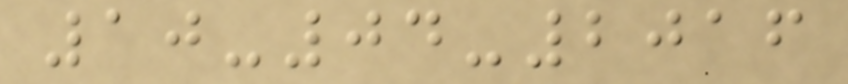10-04-2016
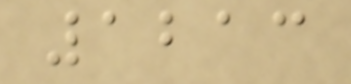1213
